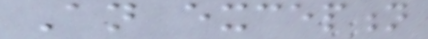An exception
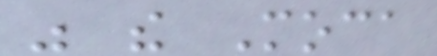was the Moca
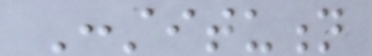Constitution
